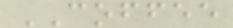COFFEE
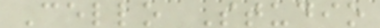Cello Studio
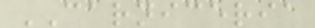CARNICERIA
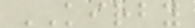KIRBY
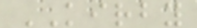KIRBY
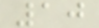10
